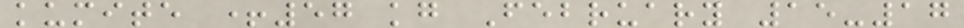kumite +57 kg February 15-17
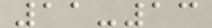11-13
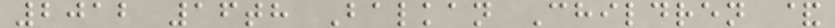2012 16th Balkan Children &
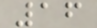16
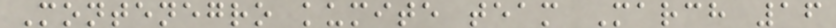Montenegro kumite team March 16
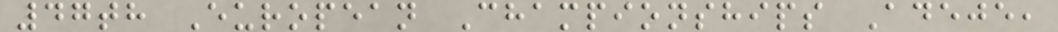47th European Championships Adeje,
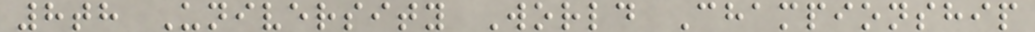8th University World Championship
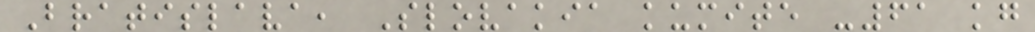Bratislava, Slovakia kumite -61 kg
